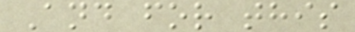And for this
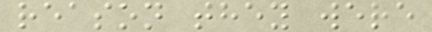reason they were
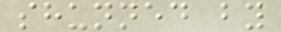shunned by
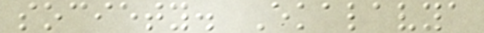society. Ekalavya
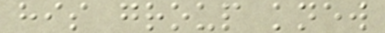his group knew
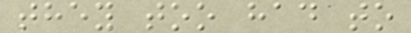they too had to
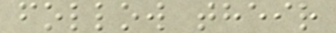follow their
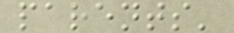parents'
